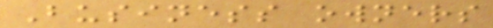Business owners
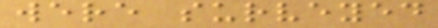were surveyed
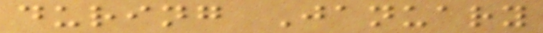during January
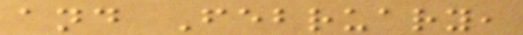and February,
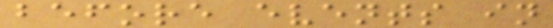before events in
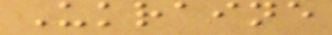Ukraine
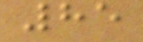85
